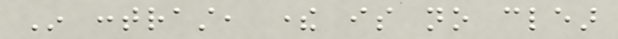In contrast, there is no clear
